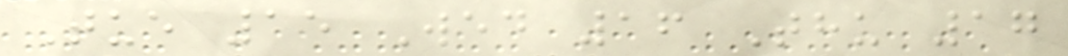Tue 15 Wed 16 Thu 17
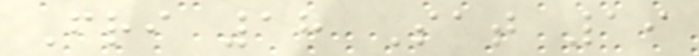Fri 18 Sat 19
